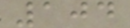104
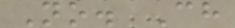No. Ch
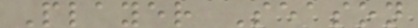Player Season
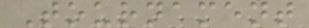Tournament
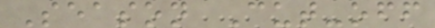Season Cut-off
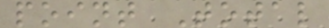point Total
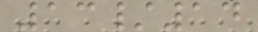13/14
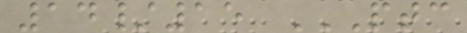14/15 PTC
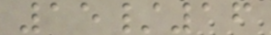15/16
